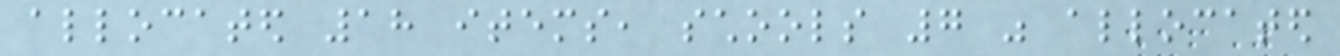allocated 18 items, schools 7 was allocated
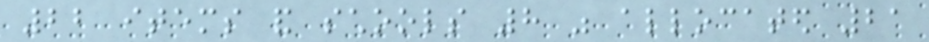22 items and schools 8 was allocated 21
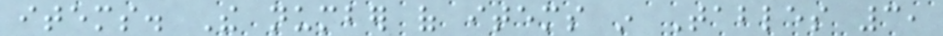items. The number of items in Tables 3,
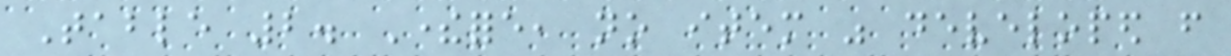Table 2. Therefore, no item was developed from
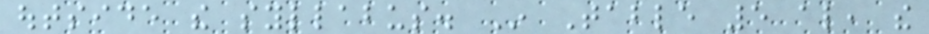outside the syllabus. In Table 5 also, the
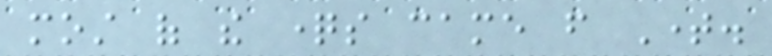most of the questions came from Time.
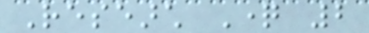Research Question 2
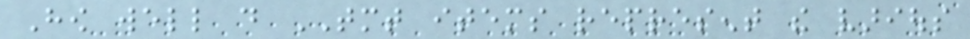How well do TMT items represent the various
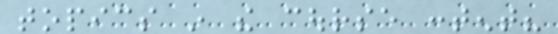topics in the course content?
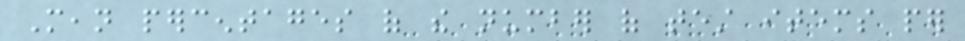Mean percentages of the number of test items per
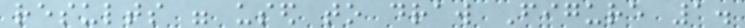results were used to draw Figure 1.
